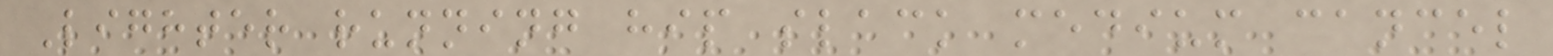Lighter running hip slack medium cancel
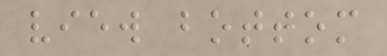view bottom
